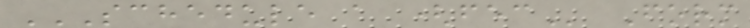SCHEDULE A (FEC Form
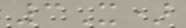3X)
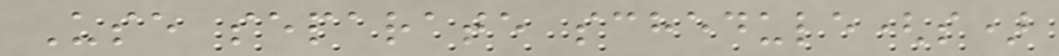Use separate schedule(s)
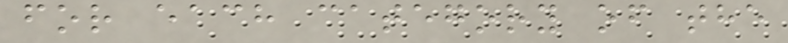for each category of the
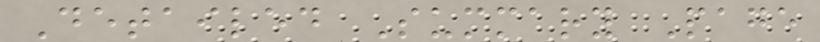Detailed Summary Page
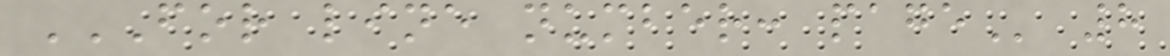FOR LINE NUMBER: PAGE 8
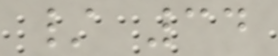/ 34
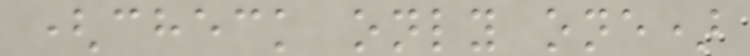(check only one)
